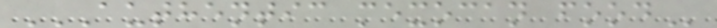AUTHENTIC MEXOCAN FOOD
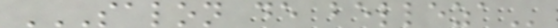SALON DE BELLEZA
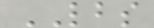LBS
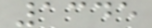1345
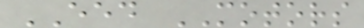EED MOTORS
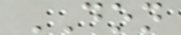DON
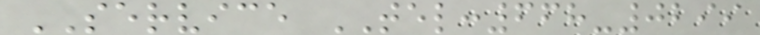SERVICE TEL:668-0299
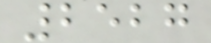2527
